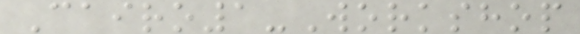Cairo1-Workshop
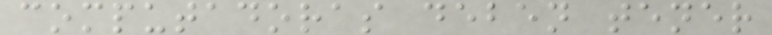computadoras deben tener
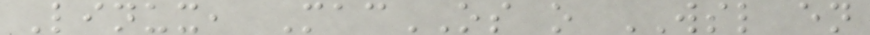Linux, MacOS o WSL en
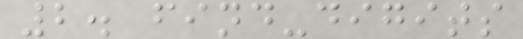2. find-digits
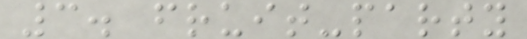3. fruit-party
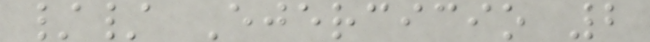// Ejercicio 2
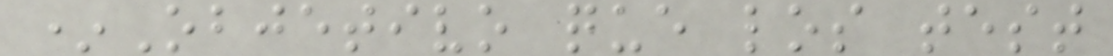*Objetivo que los test
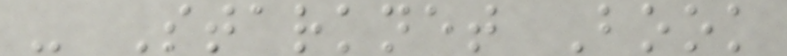- Starknet Book
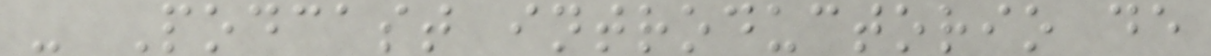- Podcast introductorio de
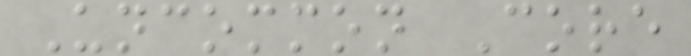Uncommon Core
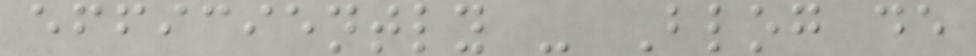efficiently - Blog de
